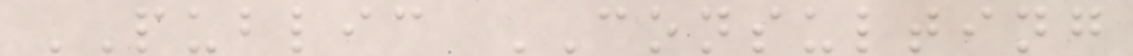PUBLIC CONSULTING
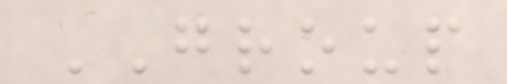GROUP
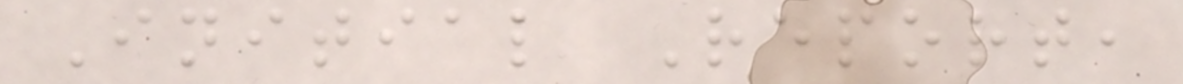Initial Report,
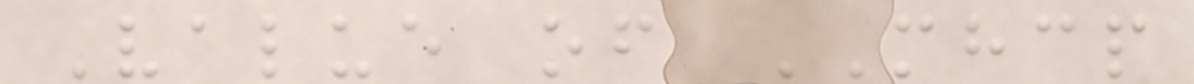Value of MHCP
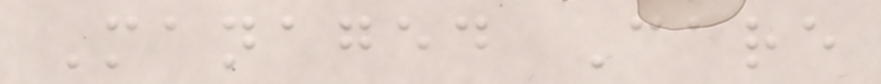Managed Care
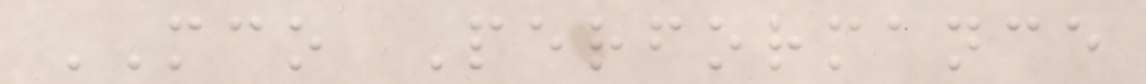MCO Performance
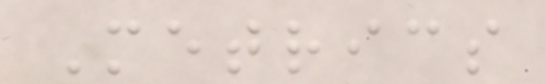Metrics
